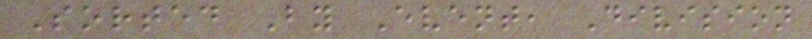Sorted By Event, Division
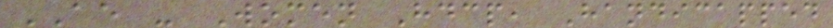AE - Women Hdcp, Handicapped
